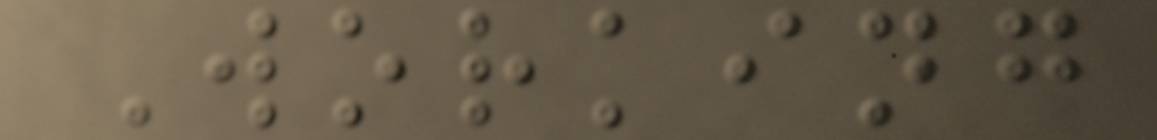Working
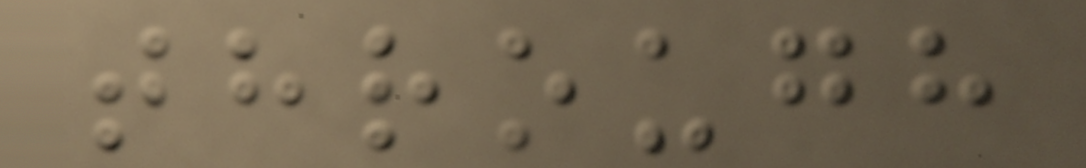through
